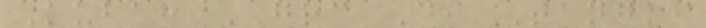Kubah GRC Di Tangki
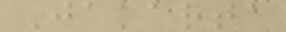Jakarta
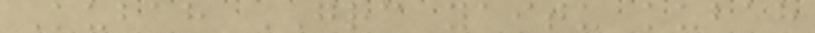Kubah GRC yaitu kubah
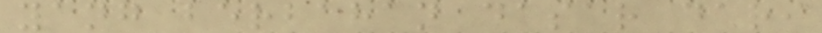yang berbahan dasar dari
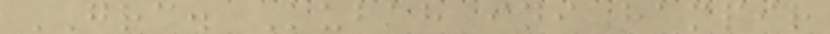GRC. Kubah ini hampir
